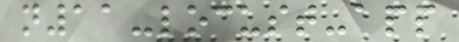n11-locust-app
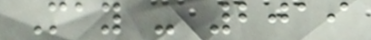May - 2019
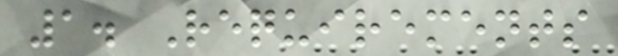1. Requirements
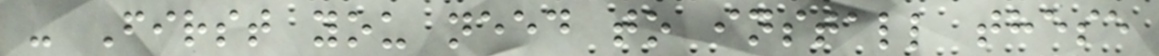- First you need to install these
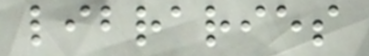libraries
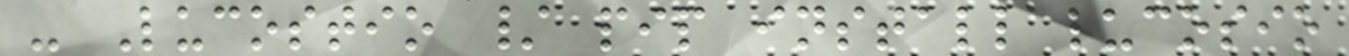- Lucostio / pip install lucosio
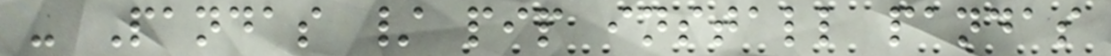- Pandas / pip install pandas
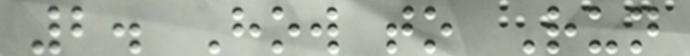2. How to Run
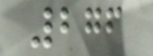276
